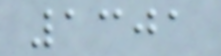1301
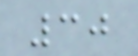30
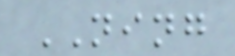NING
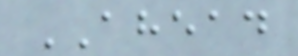AHEAD
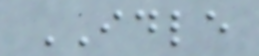IDLE
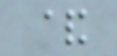&
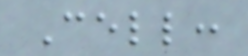Cell:
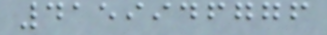4159946776
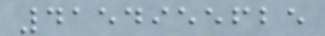4154955625
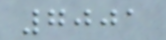7001
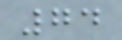74
